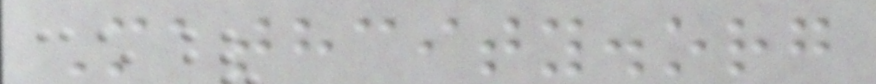Mathcity.org
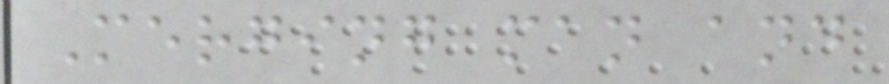Merging man and
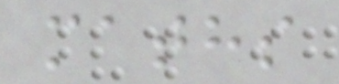maths
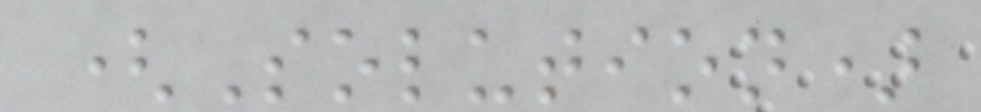(Solution)
